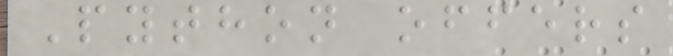Python offers
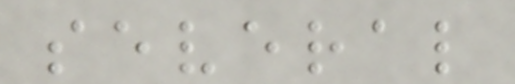several
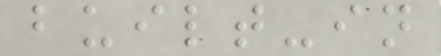built-in
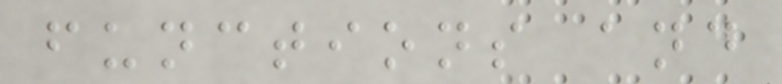functions and
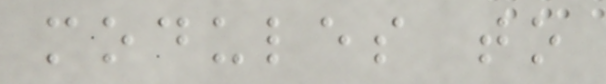modules to
